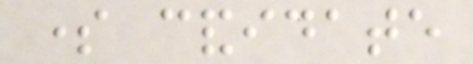some candidate
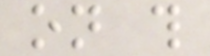on this
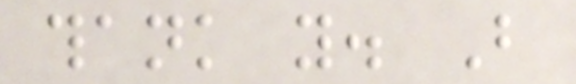thank you. But
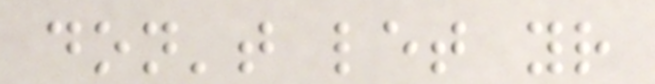don't let your
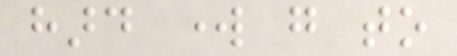hard work go to
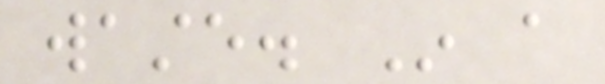waste. In a
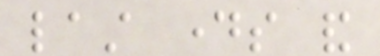last days and
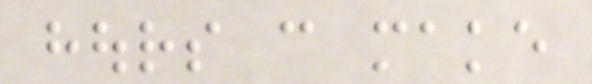hours can make
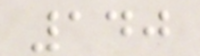140
